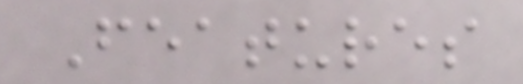Features
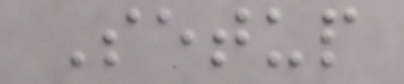Setup
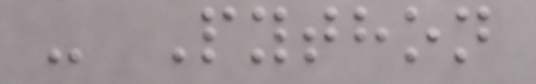- Python
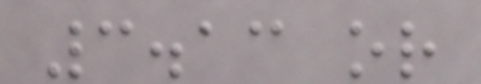3.13 or
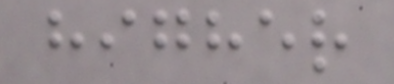higher
